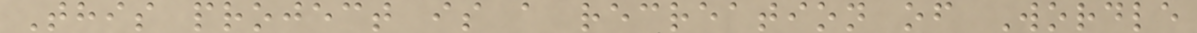This project is a recreation of Wordle
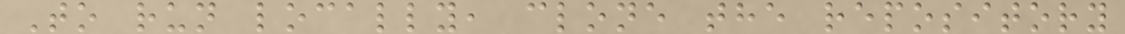To run locally, clone the repository
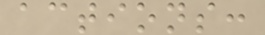actions:
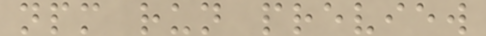npm run preview
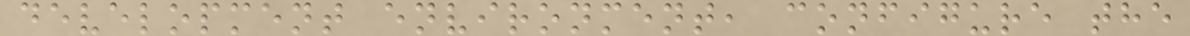development environment, configure the
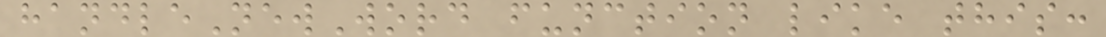handleNewWord function like this:
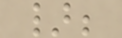};
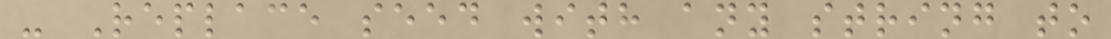- Replace seed with any string to
